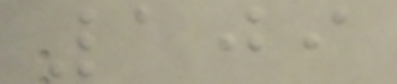109
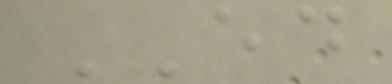ED
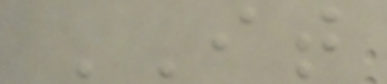IT
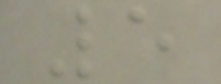5
